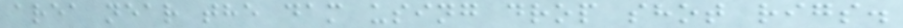area near the dam using drop shot rigs.
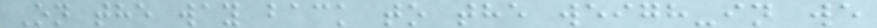On the way back to the weigh-in we
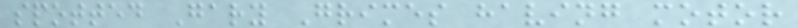spotted Gary Grimes having motor
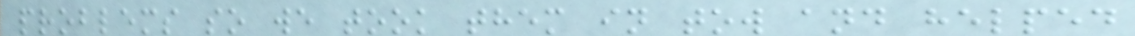problems so we took them in tow and helped
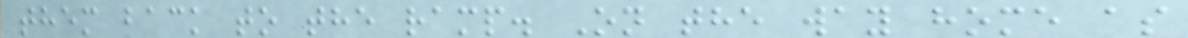them back to the ramp. On the way home as
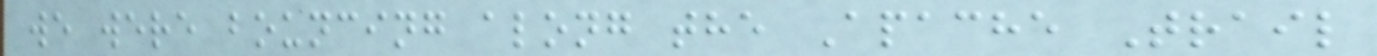we were bouncing along the Apache Trail
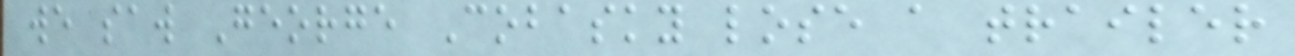we saw George Cobasky lose a trailer
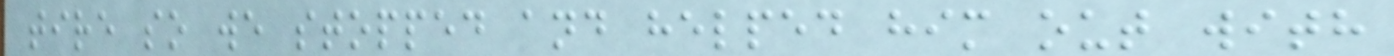tire so we stopped and helped him out with
